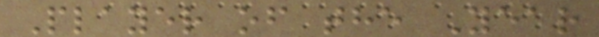Player of the Year
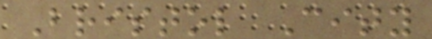Bristol City
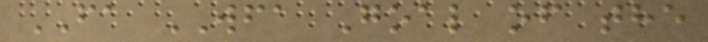FA WFA Goal of the
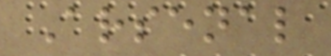Arsenal
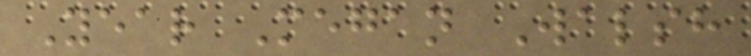Year Megan Walsh
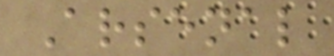Arsenal
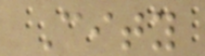City
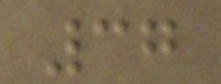37
